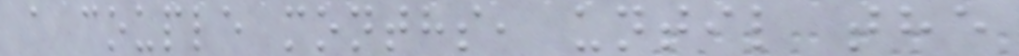a couple months, until the
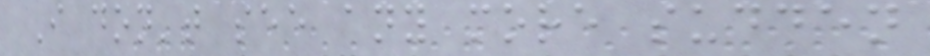I don't see any more sudden
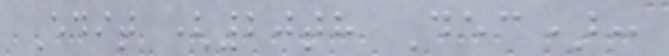Edit (20th Dec):
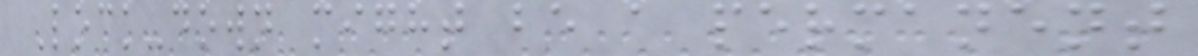Lock-down might be a permanent
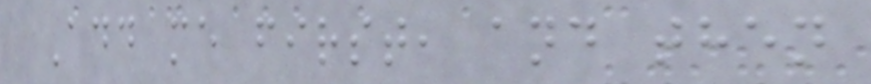Add me first, and then
